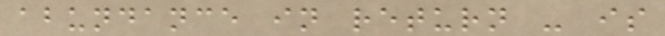abundance in return - is
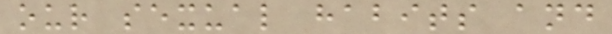our sexual habits and
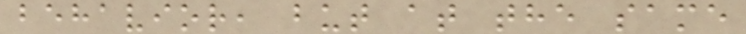behavior, but at the same
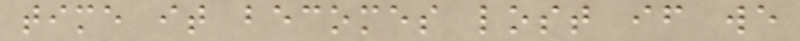time it becomes lost if we
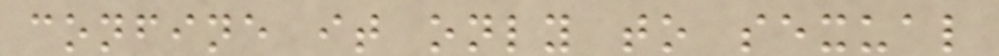confine it only to sexual
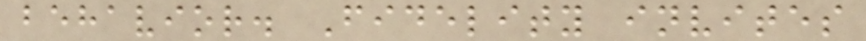behavior. Fidelity invites
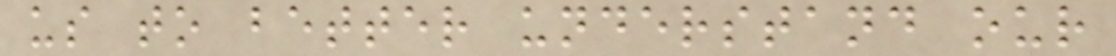us to better understand our
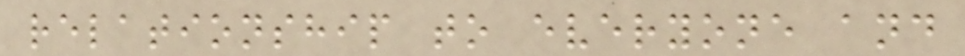relationship to everyone and
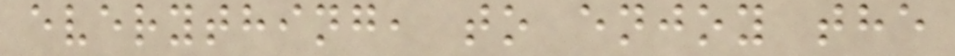everything, to enjoy the
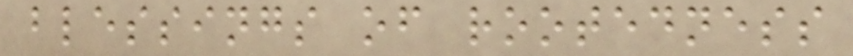blessings of rootedness
